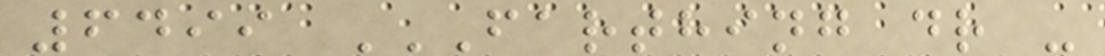6499 FARTHING DR -
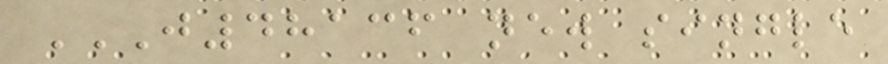J48136 NEW SINGLE
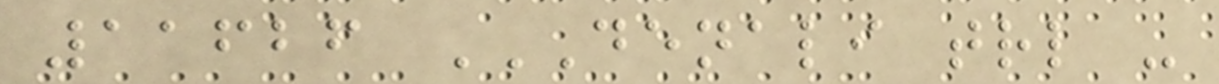11626 DENALI TRL -
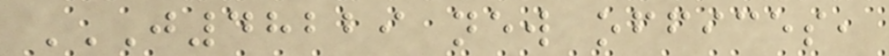J48229 NEW OFFICES,
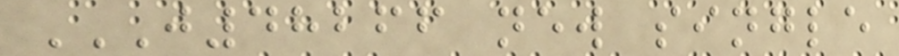J48266 NEW SINGLE
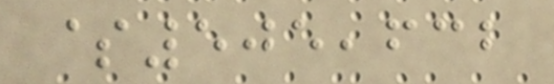$505,632
